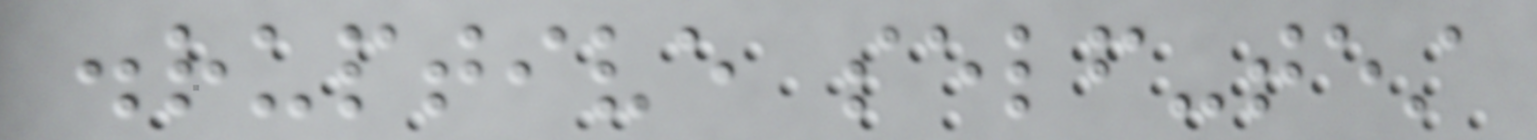disruptive self-test
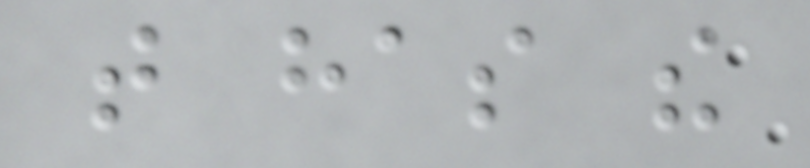that has the
